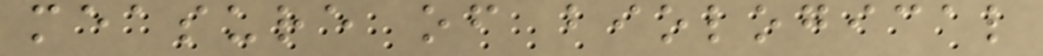measure of biological
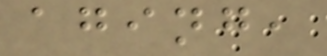aging,
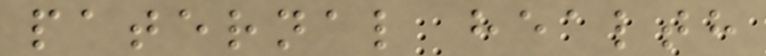paternal health
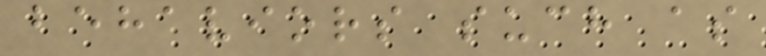behaviors such as
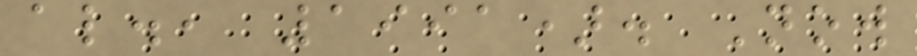al., 1991). Now
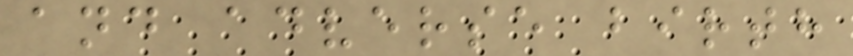and adverse birth
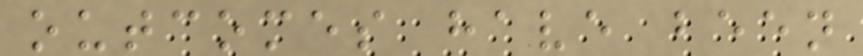outcomes have been
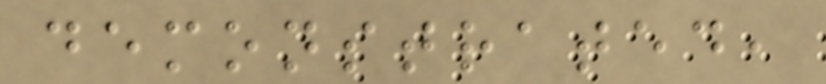demonstrated,
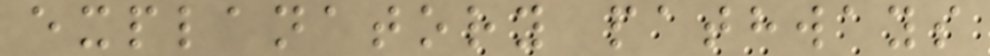explanatory pathways
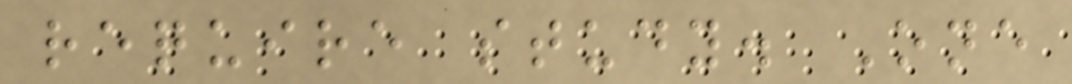require study. One
